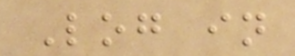Log in
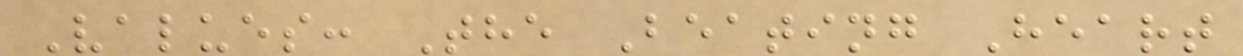Values: The Beating Heart
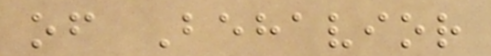of Behavior
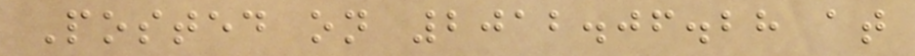Posted on 2012.06.28 at
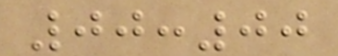00:00
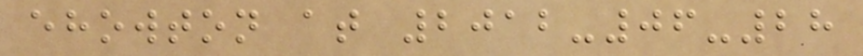ehowton at 2012-06-28
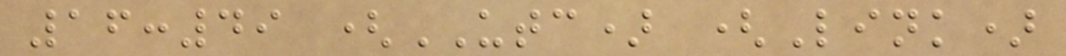16:49 (UTC) (Link)
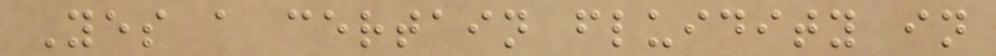Yes a certain fluidity in
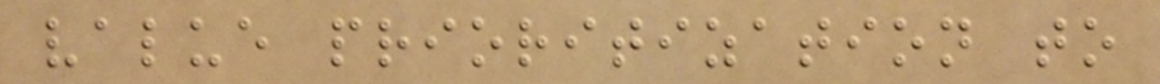value prioritization to
